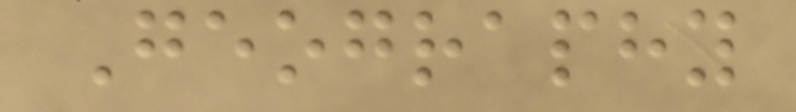Geography
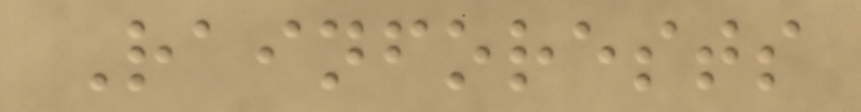Rainforests
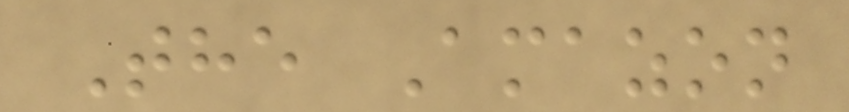The Amazon
